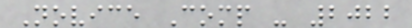Novice Comp - 2022
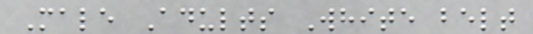Male Adults White belt
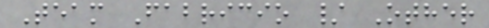Team Fabricio / Other
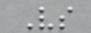Vs
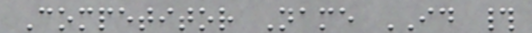Competitor Name ID #
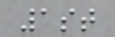1st
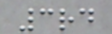3rd
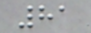81
